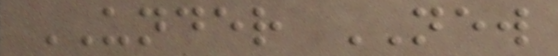UNDER NEW
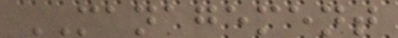MANAGEMENT
